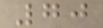70
